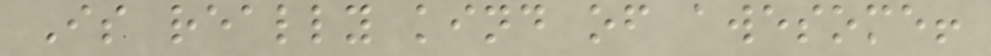Is really kind of awesome!
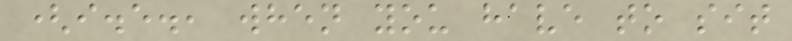(i.e., when you have to sit
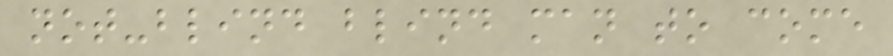not-blind blind man to come
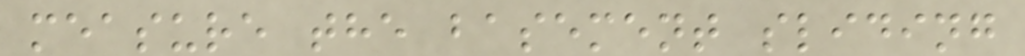measure the basement sliding
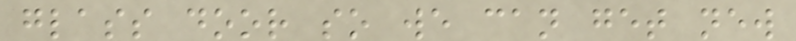glass door so we can get new
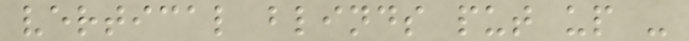vertical blinds put up -
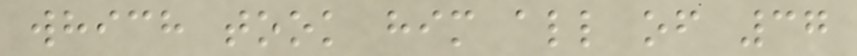which took him all of 37
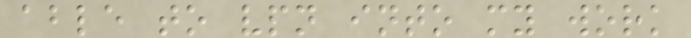able to vpn into my work
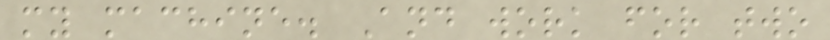my machine. And work for two
